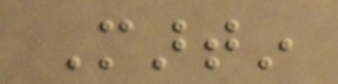Martin
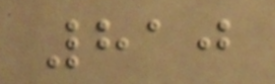810
